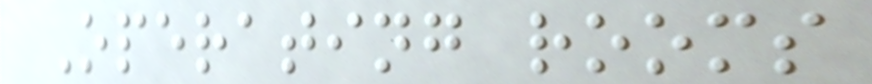Operating rooms
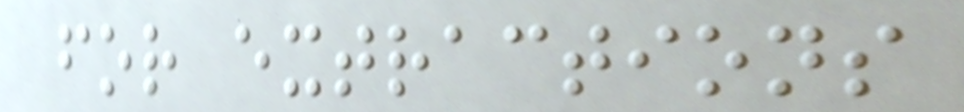for extractions
